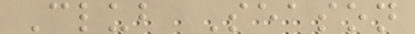Club Season
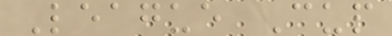League Cup
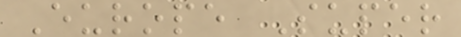Europe Super
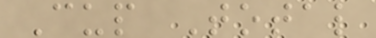Cup Total
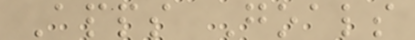Apps Goals
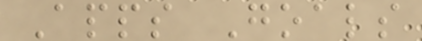Apps Goals
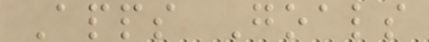Apps Goals
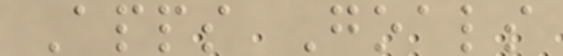Apps Goals
